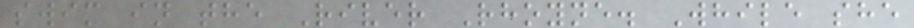swim in the River Rhoyne. While she
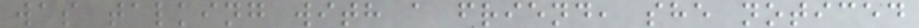was talking with a friend, she noticed
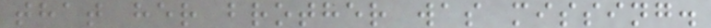that her brother was missing.
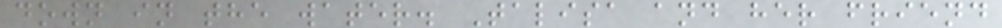down in the water. Talisa and her friend
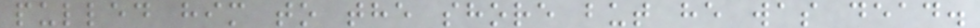pulled him to the shore but he was dead.
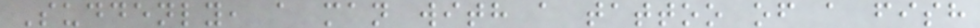Suddenly, a man with a tattoo of a fish
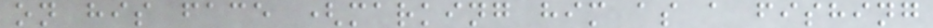on his face (marking him as a fishing
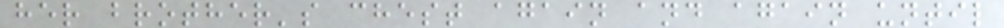her brother's chest again and again until
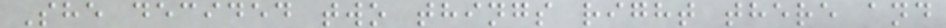She decided two things right there and
